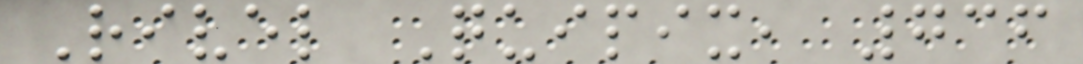Rivel Quipix, 736
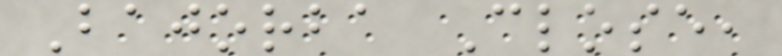Bajorba Close,
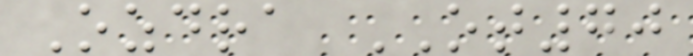Ozdra OT70
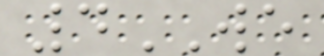4WE
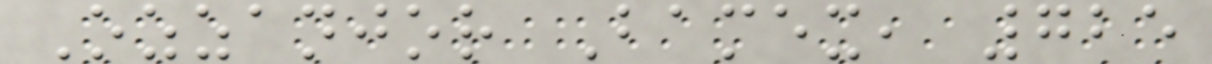Ozzanjor Bamex, 725
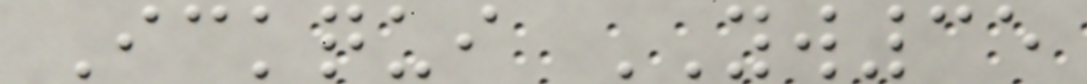Ickqui YW35
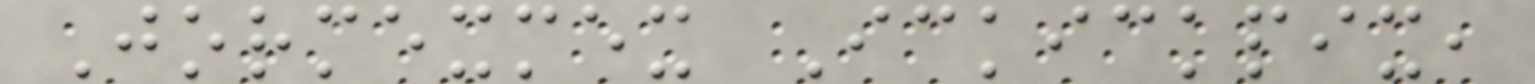Jormexmex Ickickpix,
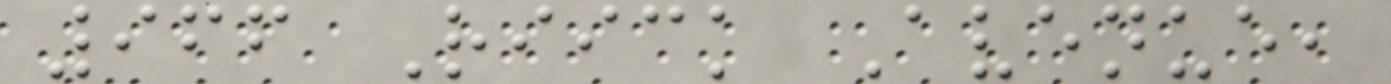966 Riick Avenue,
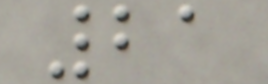21
